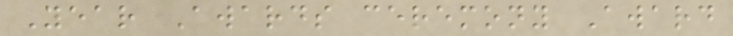Year Awards ceremony Award
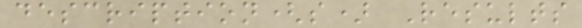description(s) Results
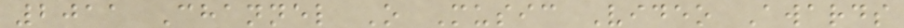2011 Channel O Music Video Awards
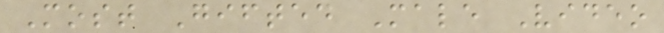Most Gifted Male Video
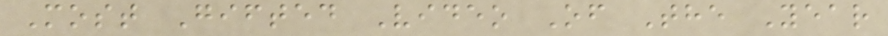Most Gifted Video Of The Year
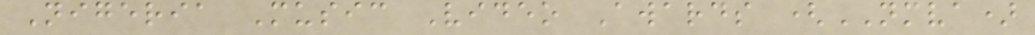Nigeria Music Video Awards (NMVA)
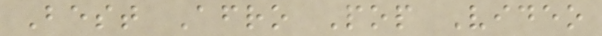Best Afro Pop Video
